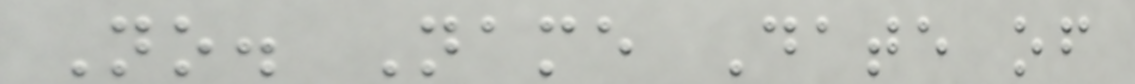No. Name Date of
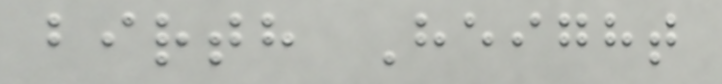birth Height
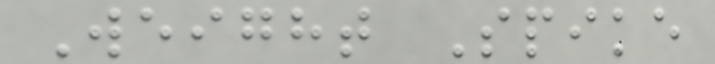Weight Spike
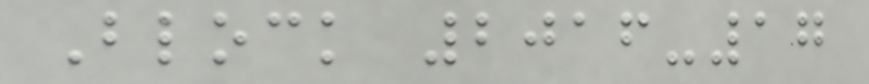Block 2016-17
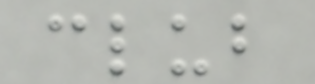club
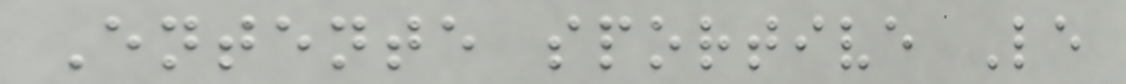Entente sportive Le
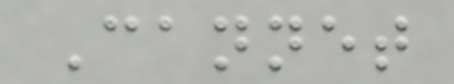Cannet
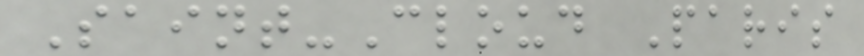Saint-Cloud Paris
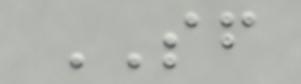SF
